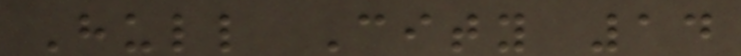Hull City 14
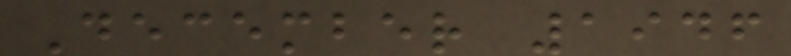December 1946
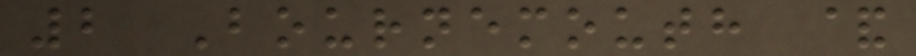2 Bournemouth &
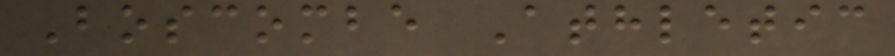Boscombe Athletic
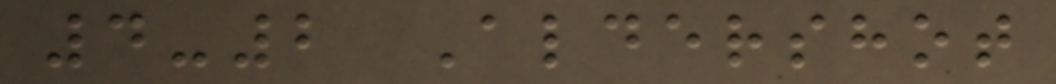4-2 Aldershot
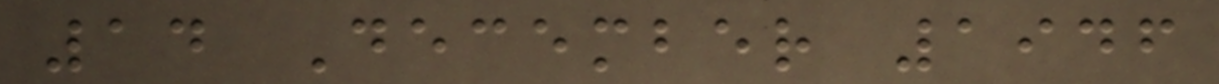14 December 1946
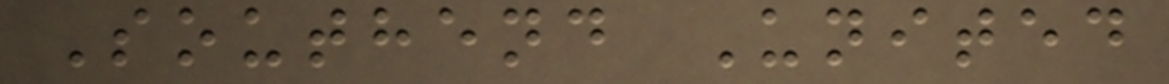Southend United
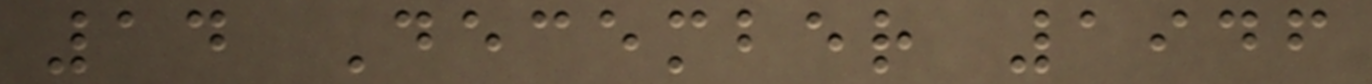14 December 1946
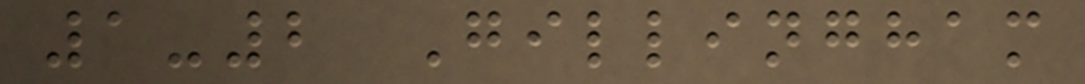1-2 Gillingham
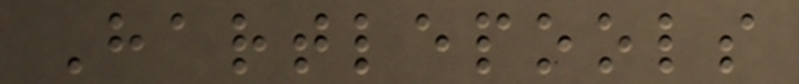Hartlepools
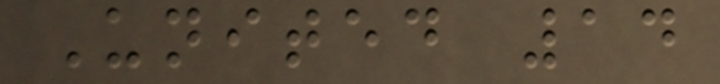United 14
